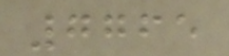7765
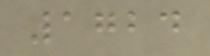1724
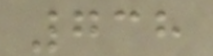738
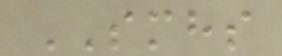SMHS
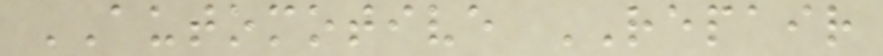AUTOMOTIVE REPAIR
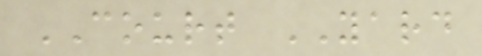COURT YARD
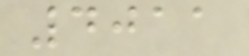4011
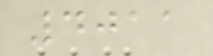4011
